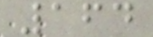164
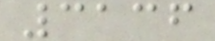3136
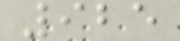925
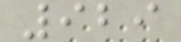929
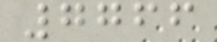7766
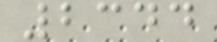2344
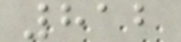812
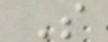S
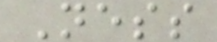Ness
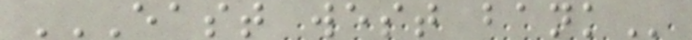EAST WEST BANK
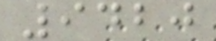9420
